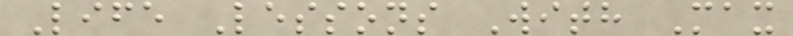Life Lessons With Max
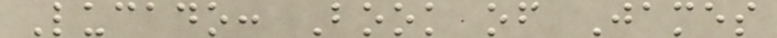Lucado: Book of James
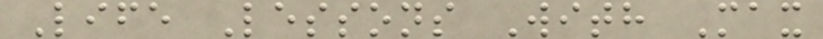Life Lessons With Max
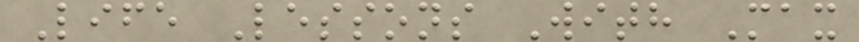Life Lessons With Max
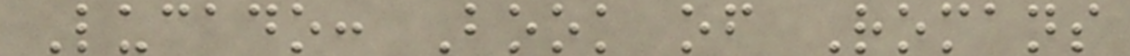Lucado: Book of Romans
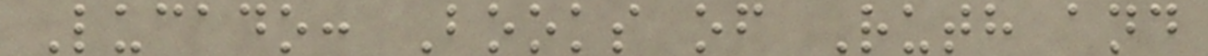Lucado: Books of Ruth and
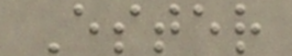Ester
